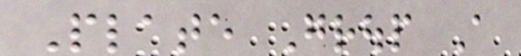Plate Group A
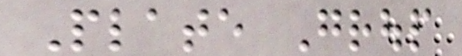Plate Group
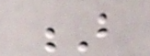B
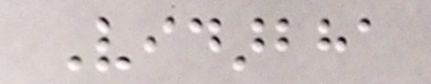Vidarbha
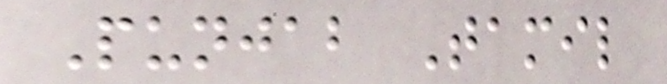Punjab Tamil
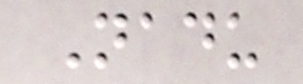Nadu
